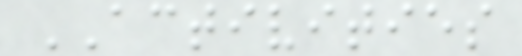ACTIVITIES
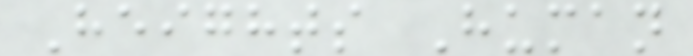Heights Human
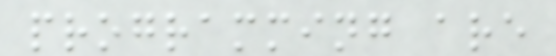programming are
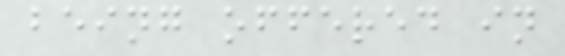being offered in
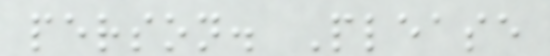person. Please
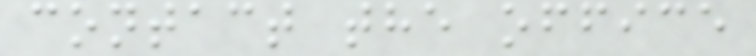contact the office
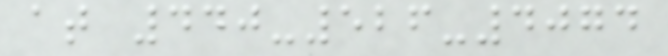at 440-526-4074
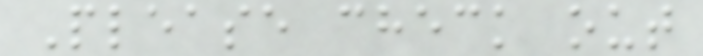Please check out
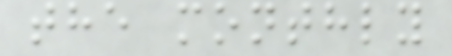the monthly
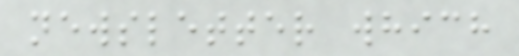newsletter which
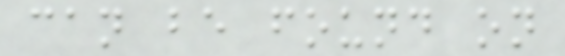can be found on
